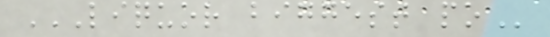LIQUOR BIGGEST PO
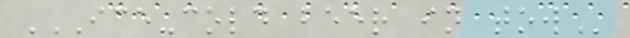ICE-COLD BEER IN TOW
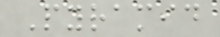Pyramid
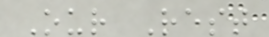Our Rest
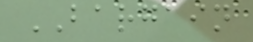BARGAIN
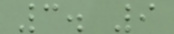3. 9
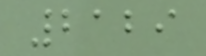2129
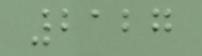2127
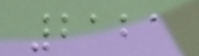2121
